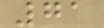71
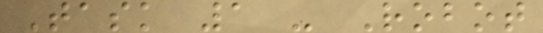Task 1 - Robot
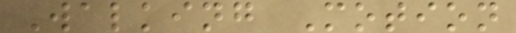Walking Motion
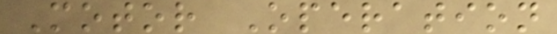Motor Operation
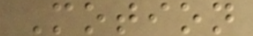Motion
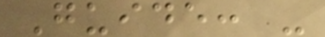Guide: -
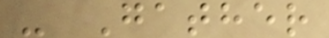- Gather
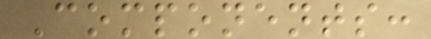Components:
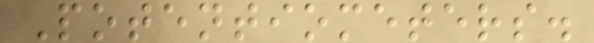Potentiometers.
